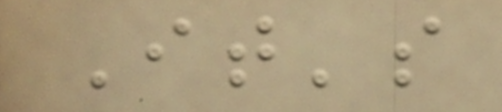It's
